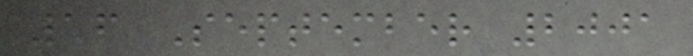16 September 2001
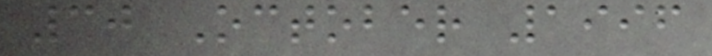30 October 1996
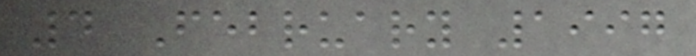4 February 1997
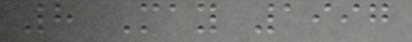8 May 1997
